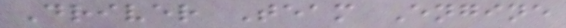Driver Team Engine
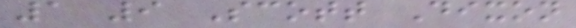1 9 Scott Dixon
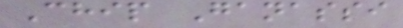Chip Ganassi
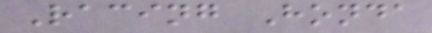Racing Honda
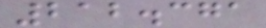212.371
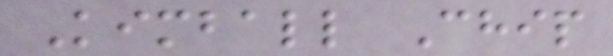Kimball Chip
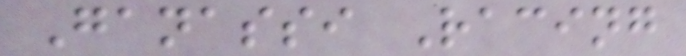Ganassi Racing
